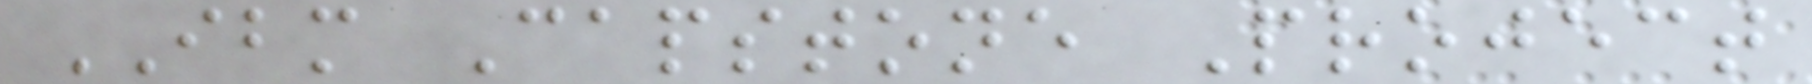IBM Capstone Project
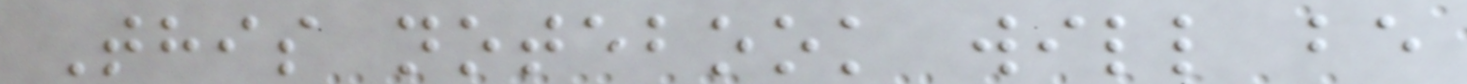This notebook will be
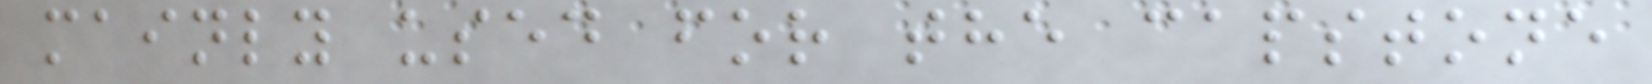mainly used for the capstone
